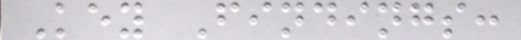Key Findings:
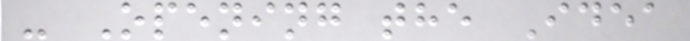- Opening the Idea
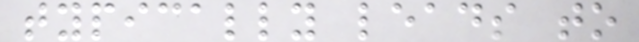typically leads to
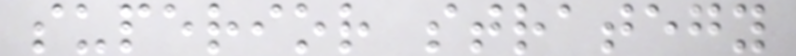superior strategy
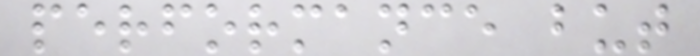performance but
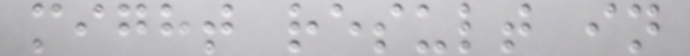might result in
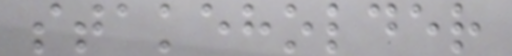stakeholder
